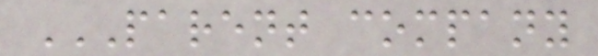PARENT COMPANY
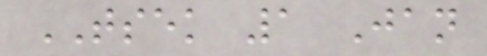TSEK 1 Jan
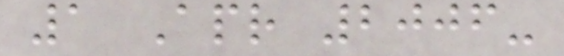1 Apr 2006-
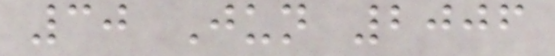30 Jun 2006
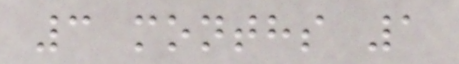3 months 1
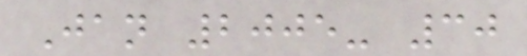Jan 2005- 30
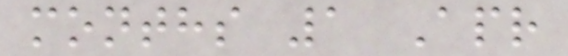months 1 Apr
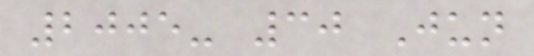2005- 30 Jun
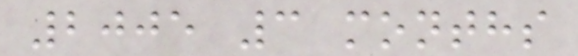2005 3 months
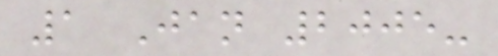1 Jan 2005-
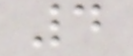4
